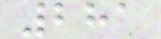281
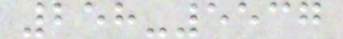258-5537
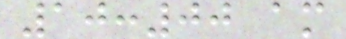10:00 am
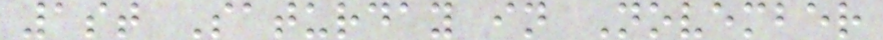1st Saturday in November
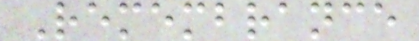Remembrance
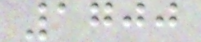1700
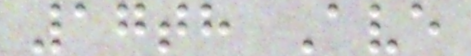17th Ave
